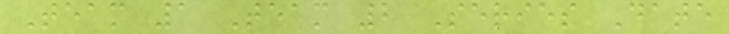Team 1 Team 2 Series Date
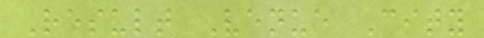Result Venue City
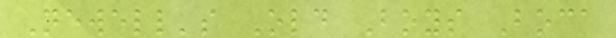Newell's Old Boys Boca
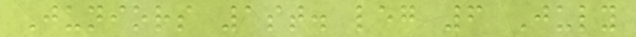Juniors 1st. leg 6 July
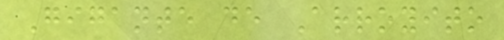Gigante de Arroyito
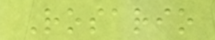Rosario
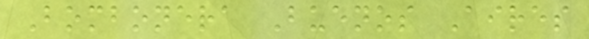Bombonera Buenos Aires
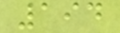194
